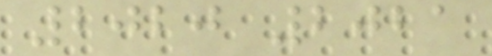2020 2021
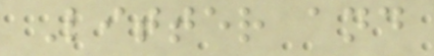Litter and
